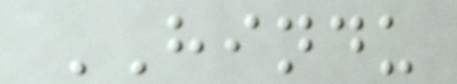HINDU
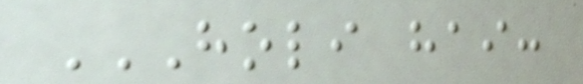HOLI HAI:
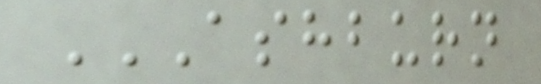ASHBURN
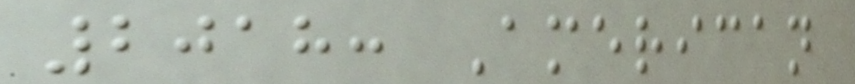2018: American
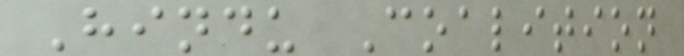Hindu Coalition
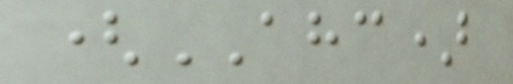(AHC)
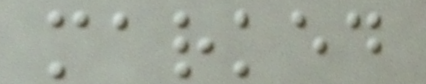marked
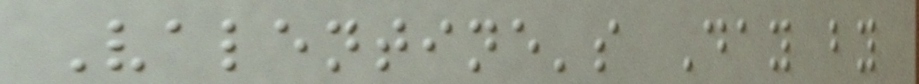Valentine's Day by
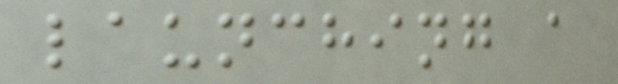launching a
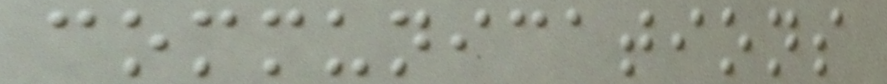communications
